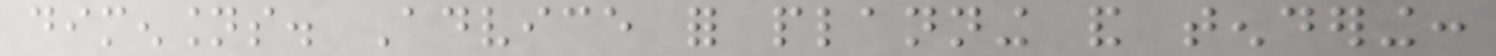dimensions. Advice for planning and tendering:
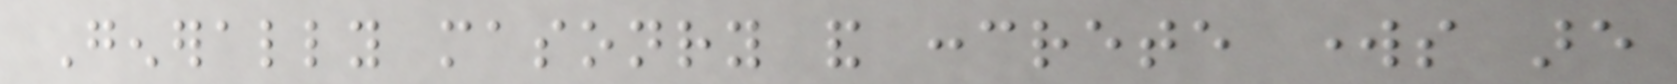Generally masonry and concrete works are
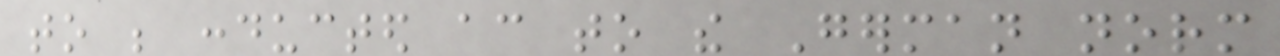to be conducted according to the German norm
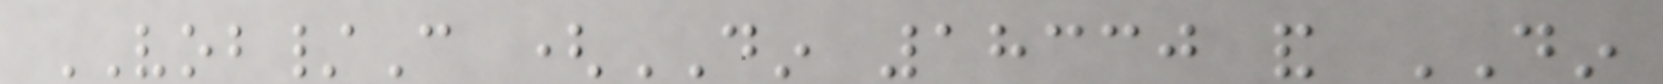VOB/C (DIN 18330 and DIN
